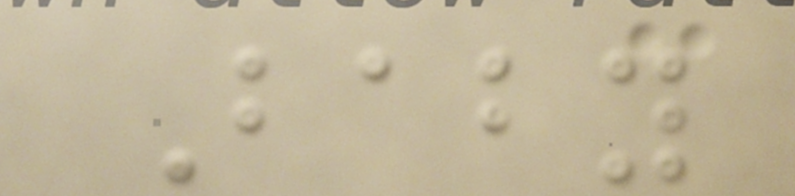Baby
